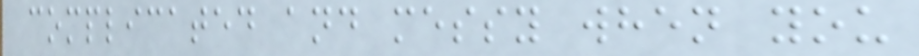complicated and messy when you
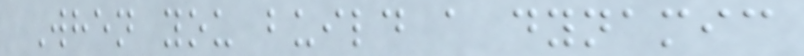When you build a dynamic
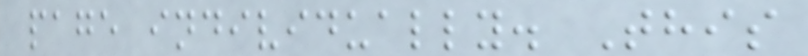page individually. This
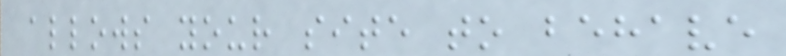allows your site to behave
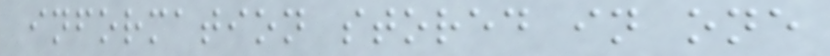information stored in one
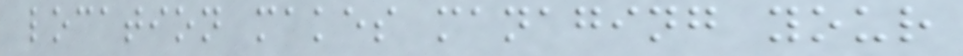location makes managing your
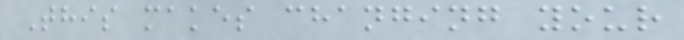This makes changing your
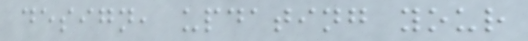design, updating your
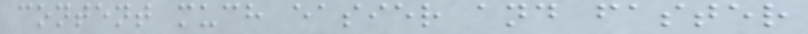content much easier and faster
